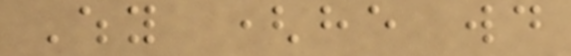Why (he would
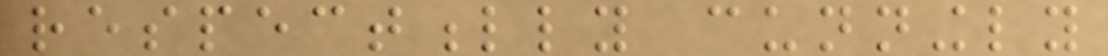respectfully cunningly
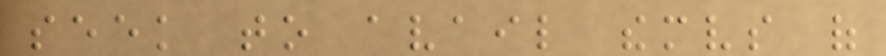seek to avail themselves of
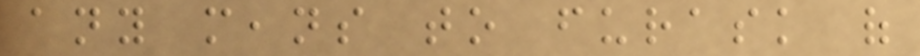any means to furask of
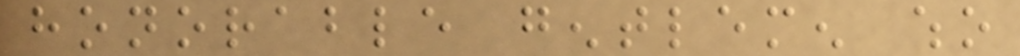honorable gentlemen who
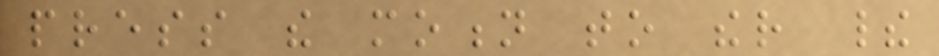press the motion to ther their
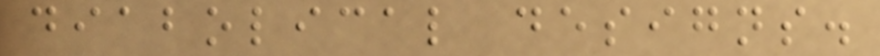diabolical designs.
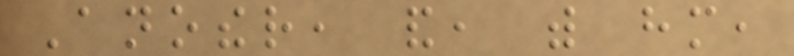Another, and, with him,
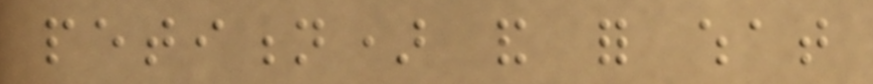petition) and for what
